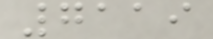7119
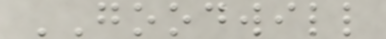GOODWILL
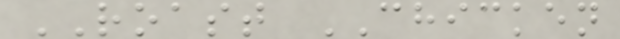ROAST CHICKEN
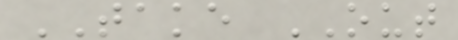TAKE OUT
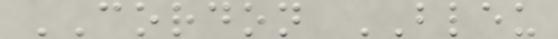CORDON BLEU
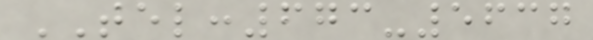TEL:673-5637
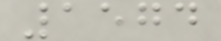1574
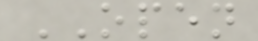OPEN
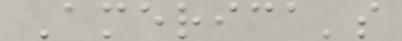America's
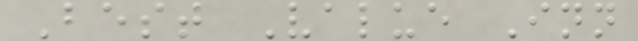Best Value Inn
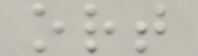ort
